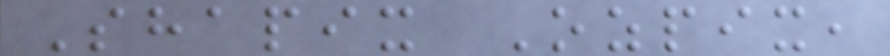Shapix Ozpix,
